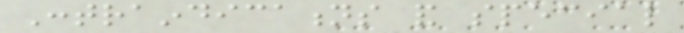Contraindications and special
